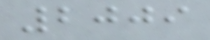2009
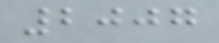2007
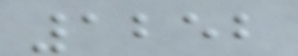1252
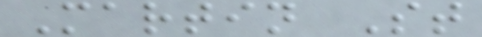Martin St
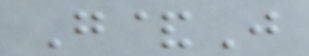G&J
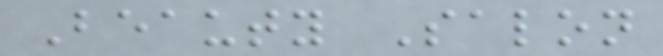Beauty Salon
